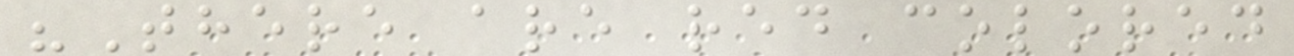"There are red colored
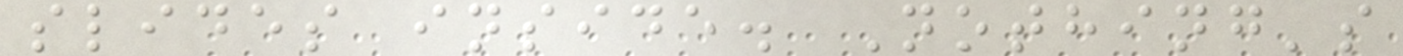slides inside. Nothing's
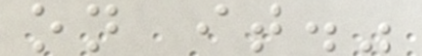on it."
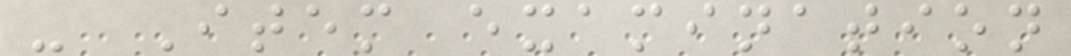- Item examination
